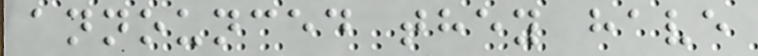announced they have
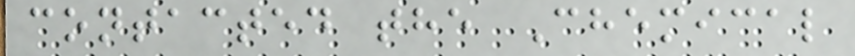contacted the Chemical
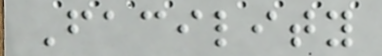Facility
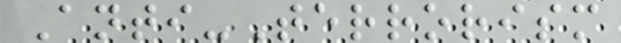Anti-Terrorism
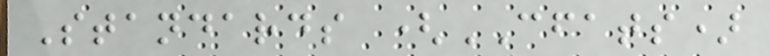Standards (CFATS)
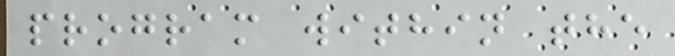program within the
